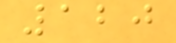120
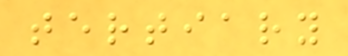tertiary
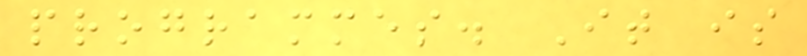programmes. It is
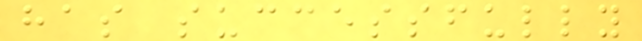has successfully
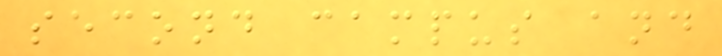second campus and
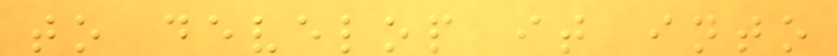to develop it into
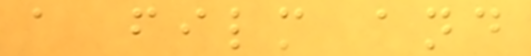a film and
